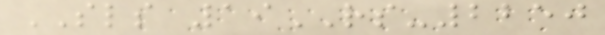SLS 19RS-2250
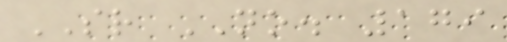SR NO. 179
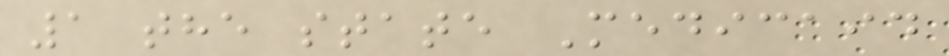1 the state Medicaid
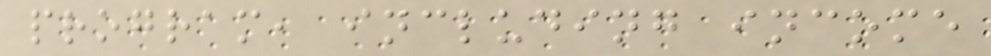program, including income
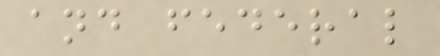and federal
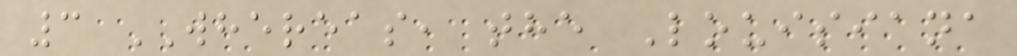3 WHEREAS, the Louisiana
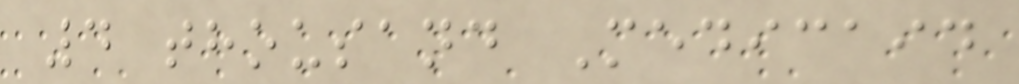4 thousand Medicaid
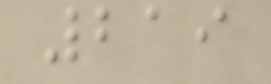219
